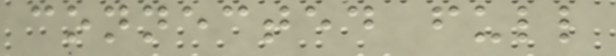connected full
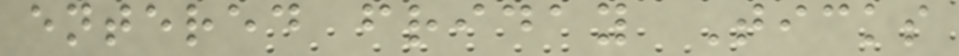entered friday Ticks
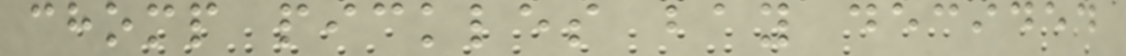chomp pickles bay decided
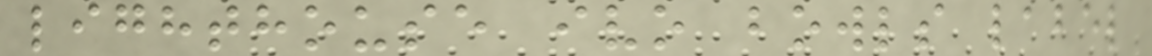lighthouse ivo bowls label
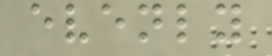evenly
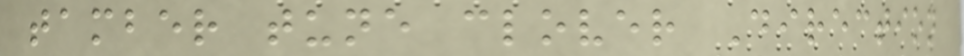tamber tune clover Direction
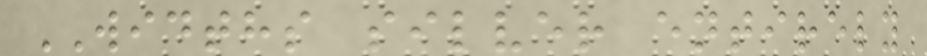WIDTHS silver entirely
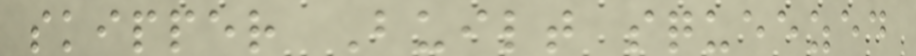skipper Built squeezed
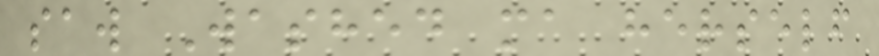saw Washed ma herself
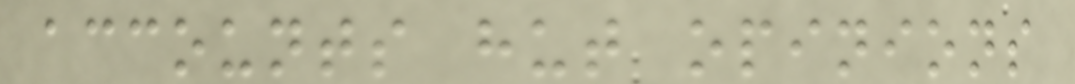accounts hut opinions
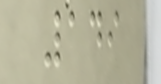149
